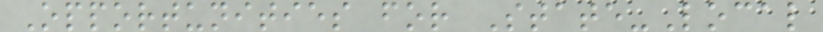Opportunities for State-Local
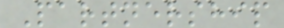Partnership
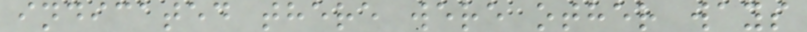indicated there were other ways
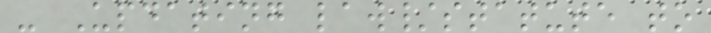- Updating law/statute to
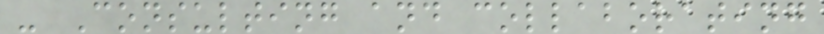- Consulting and collaborating
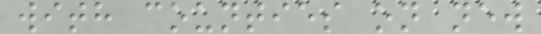with counties on new
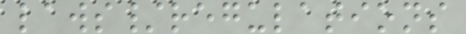laws/regulations
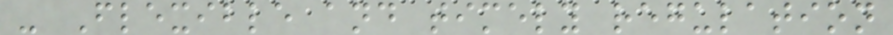- Flexible and timely regulation
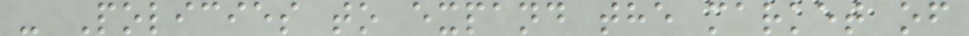- Policies to expand the market of
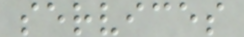services
